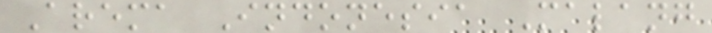Arema Indonesia Malang
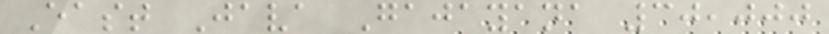East Java Gajayana 30,000
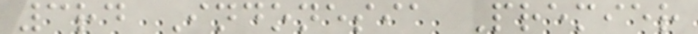3rd Indonesia Premier
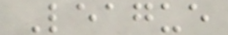League
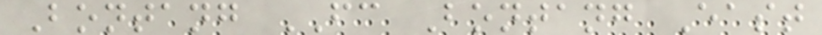Bontang FC Bontang East
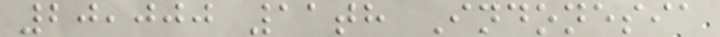20,000 11th Indonesia
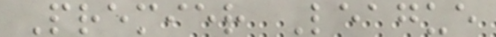Premier League
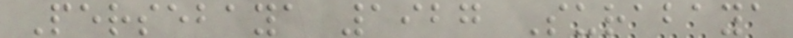Persebaya 1927 Surabaya
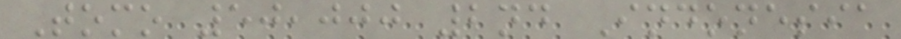Tomo 50,000 2nd Indonesia
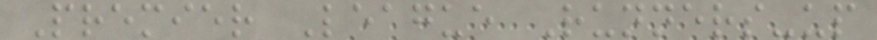Premier League Runners-up
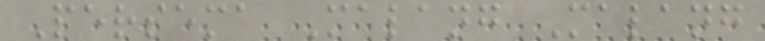Persema Malang Malang
